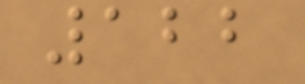122
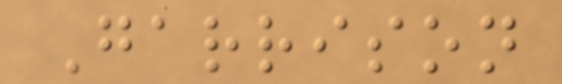Garrison
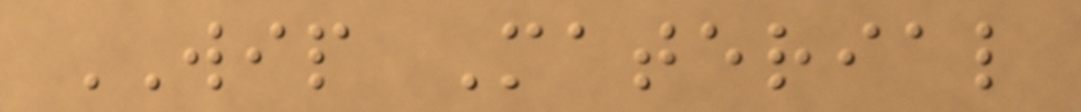WIP Material
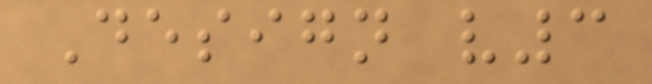Design v3
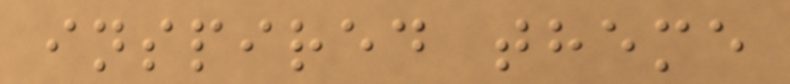inspired theme
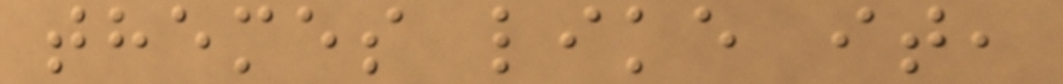themes like it,
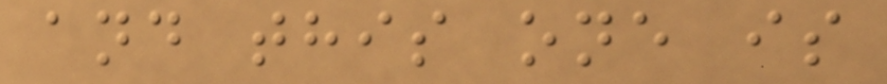and this one is
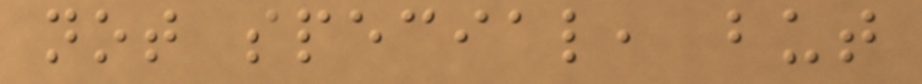not special, but
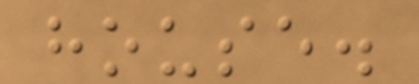house.
